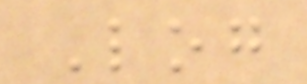Log
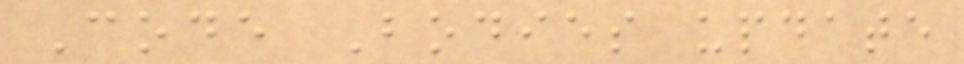Code Bodies update
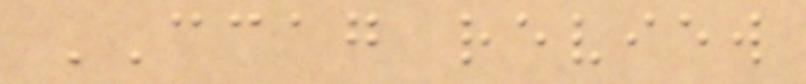CCAG review
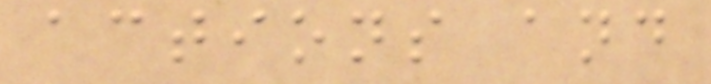actions and
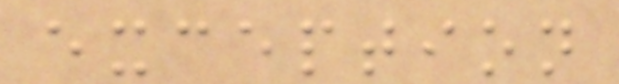exception
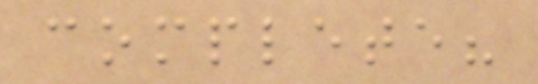complete?
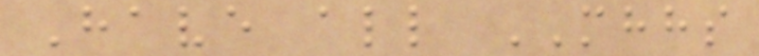Have all MHHS
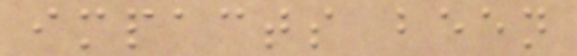impacts been
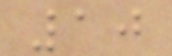10
